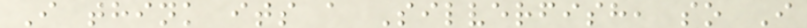I think its a Silverfish, so I
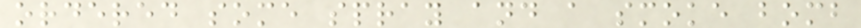ordered some spray and a smoke bomb
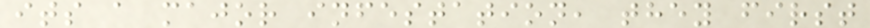its a major infestation, they first
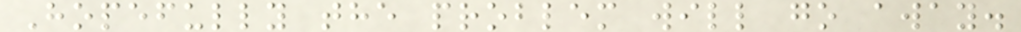Hopefully the problem will go away.
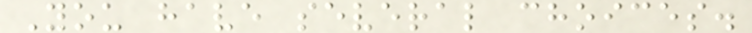You have several choices.
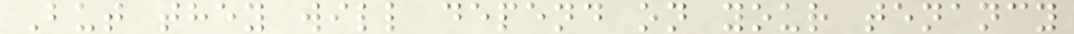But they will depend on your tenancy
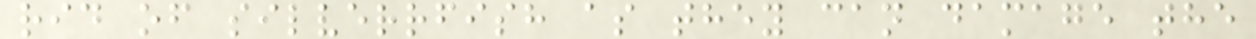rid of silverrfish as they can damage the
